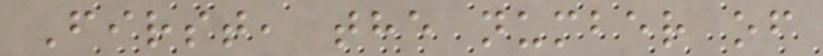First, the number of
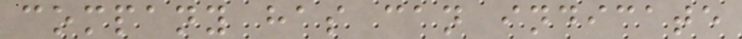company has can indicate
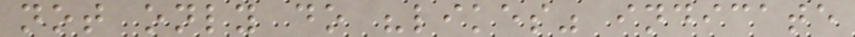not only do "likes" indicate
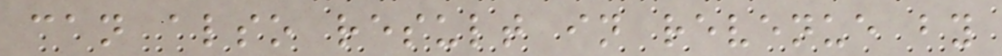can also result in revenue by
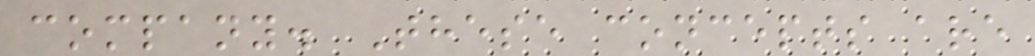company. These concepts are
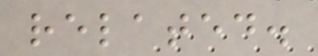related.
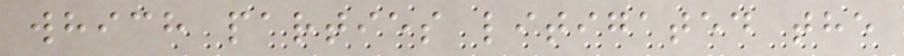which parties litigated the
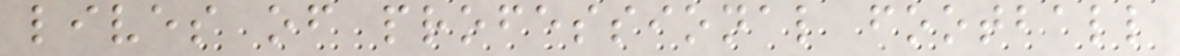lives of professional football
